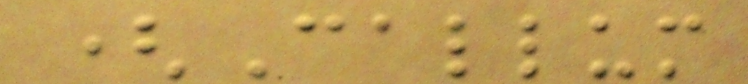(Callum
